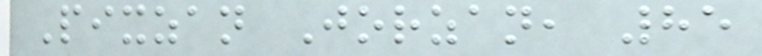Pixzan Jorzan, 85
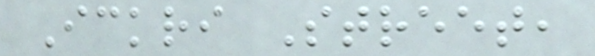Ickri Street,
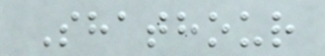Shathour
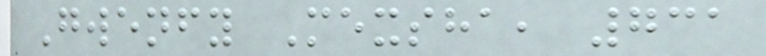Gwenfy Mexsha, 731
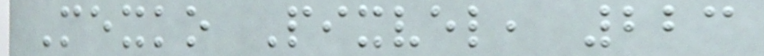Mexko Pixvel, 223
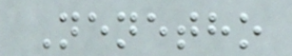Nenetho
